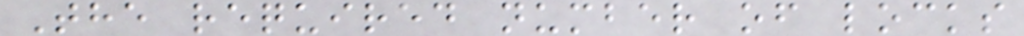The required number of locks
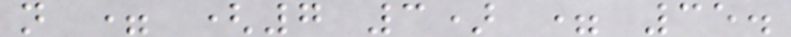n = (7 3) = 35.
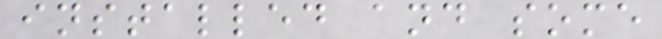installed and some
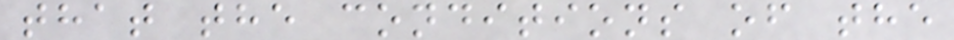that the conditions of the
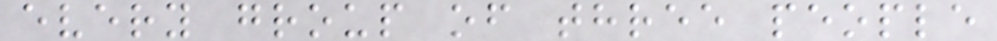every group of three people
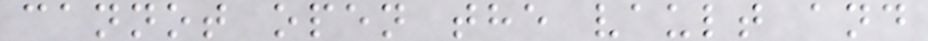cannot open the vault and
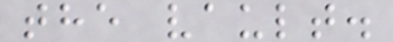the vault.
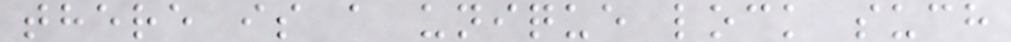there is a unique lock such
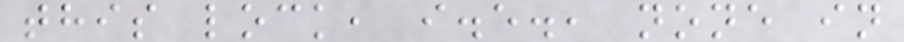this lock, i.e., none in
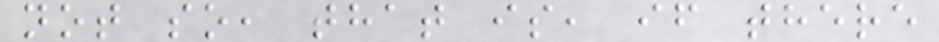not so, that is, if there
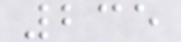235
